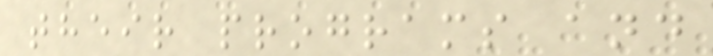their programs and
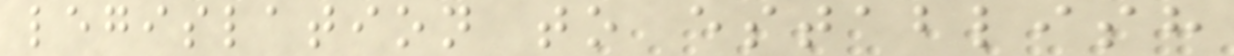legislation to establish
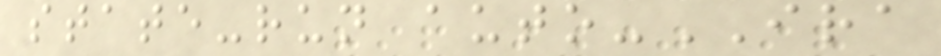state-run auto-IRA
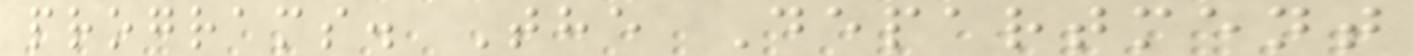programs. The Department
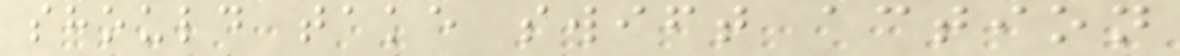should take swift action
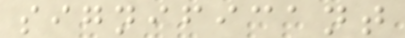significant
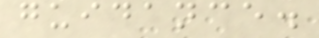guidance.
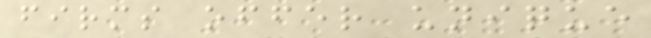firms offer unique
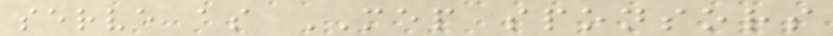serve as MEP sponsors
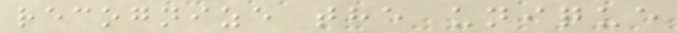recognize the unique
